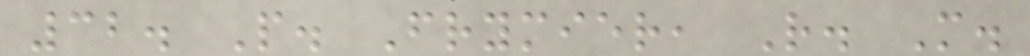32. P. Frymier, R. M.
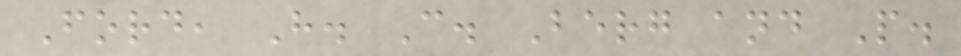Ford, H. C. Berg and P.
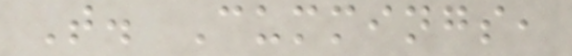T. Cummings,
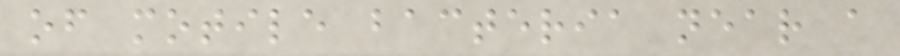of motile bacteria near a
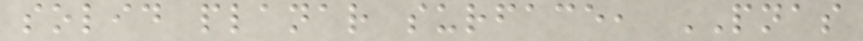solid planar surface, PNAS
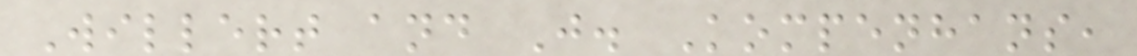Willert and J. Kompenhans,
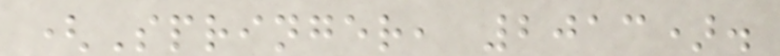(Springer, 2013).
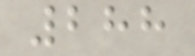288
